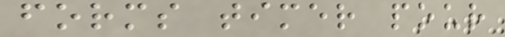forms timer pour
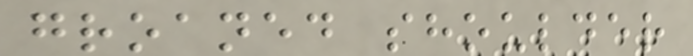groaned shoulder
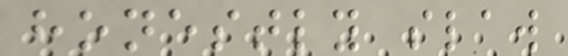honestly slaw
